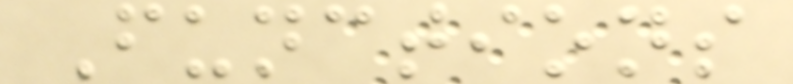Functions
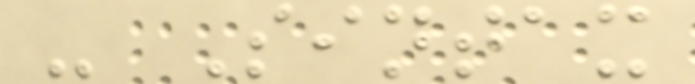- Sintax
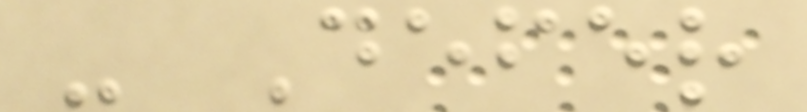- Defer
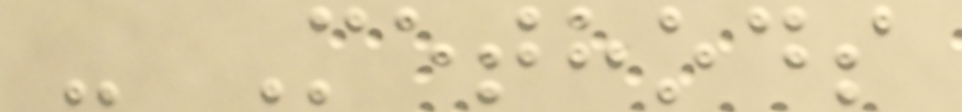- Methods
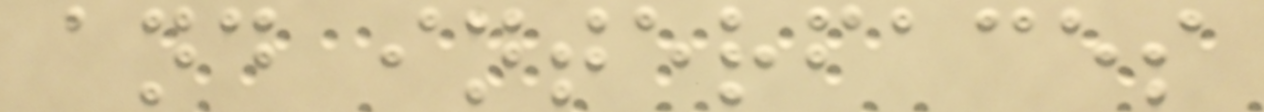and interfaces
